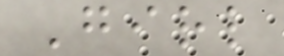Girl
